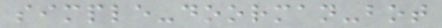simple-doorman-bot
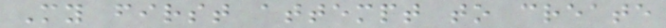My first attempt to create
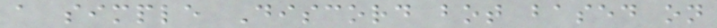a simple Discord bot based on
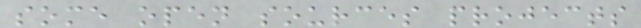some open sources projects
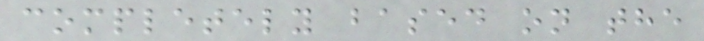completely based on the
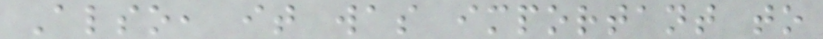Also, it was important to
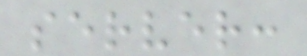server:
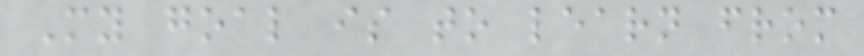My goal is to learn from
